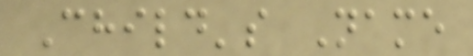Child's Name
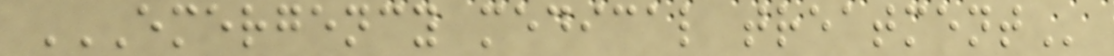EMERGENCY MEDICAL TREATMENT
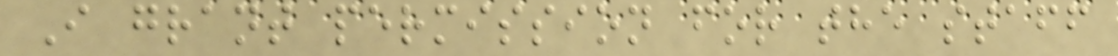I grant permission for the staff
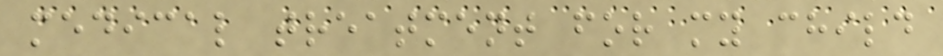medical treatment for my child
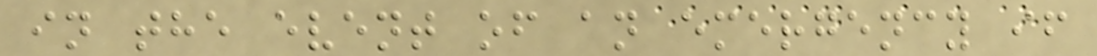in the event of an emergency if
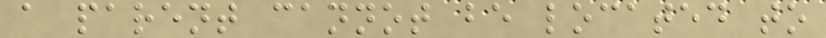a parent cannot be located to
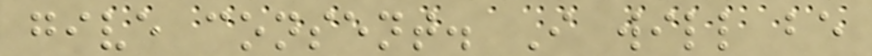give consent. I will be
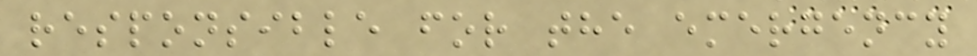responsible for the emergency
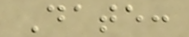Date:
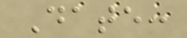Date:
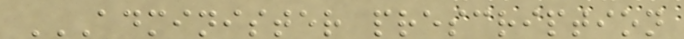ADMINISTER PRESCRIPTION
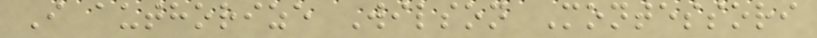I authorize Wilson Montessori
